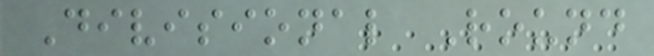Divisional Round
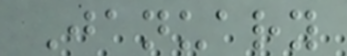January
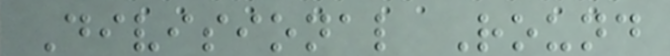Divisional Round
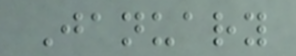January
